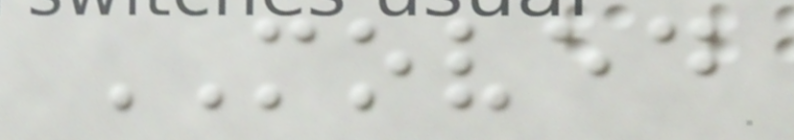MOVED
